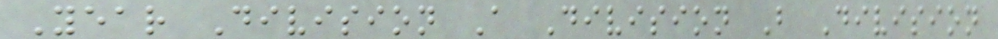Year Division A Division B Division
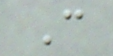C
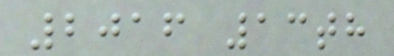2016 13th
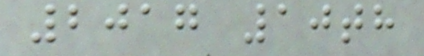2017 10th
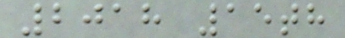2018 15th
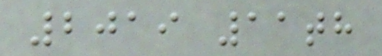2019 11th
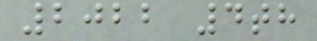2022 4th
